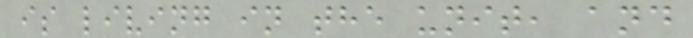is living in the unit, and
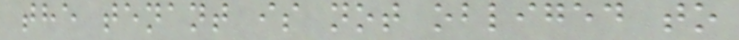the tenant is not obliged to
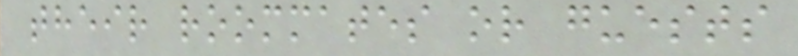their roommates or guests
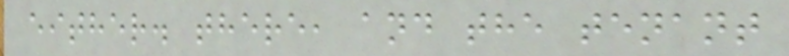either. there, and the tenant
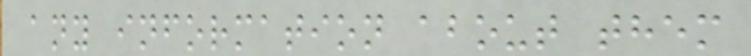any information about them
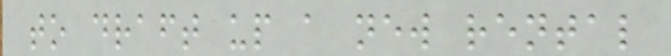to draft up a new rental
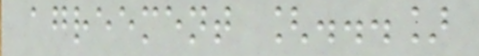agreement [...]
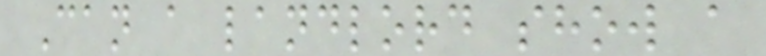Can a landlord show a
